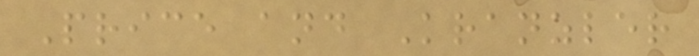Price and Kranzler
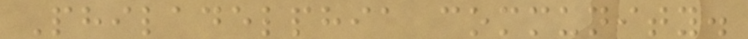Philadelphia community.
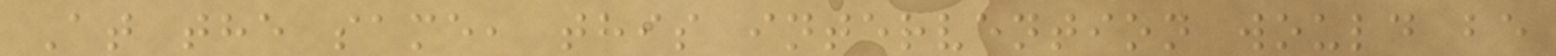At the same, this intervention would be
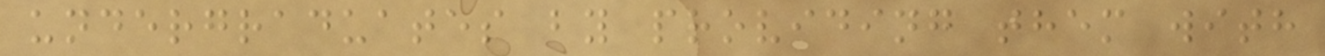undergraduates by providing them with
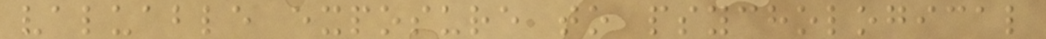valuable exposure to psychological
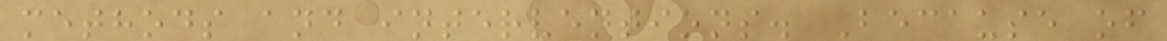methods and interventions. Because of
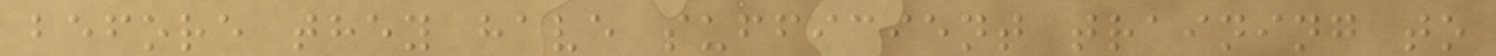before they have sufficient training to
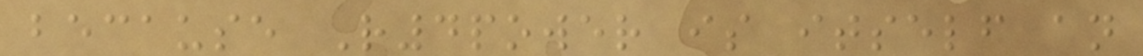because R4power is itself an
